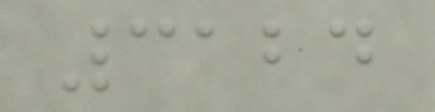3124
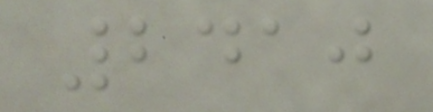2410
